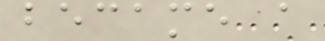became a
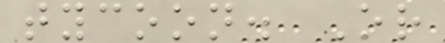tycoon. Or
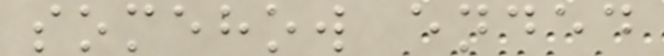somehow ended
